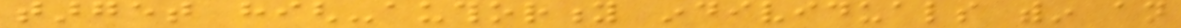target high-authority individuals within an
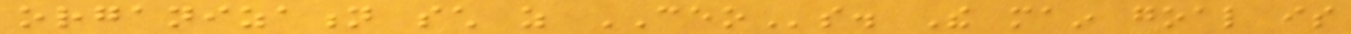organization such as CEOs. The main goal is
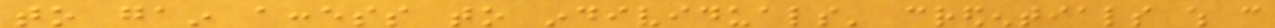to gain access to individuals' credentials which can
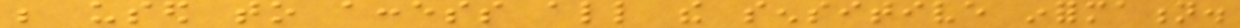be used to access all the sensitive information.
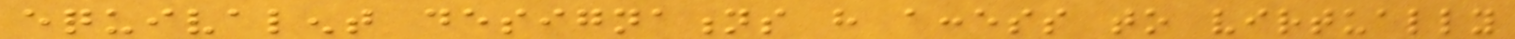equivalent designations have access to virtually
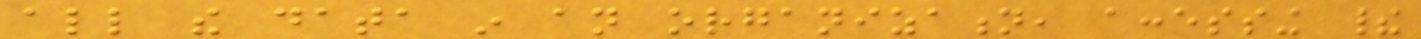all the data in an organization, accessing their
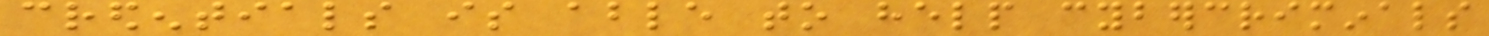credentials is able to help cybercriminals
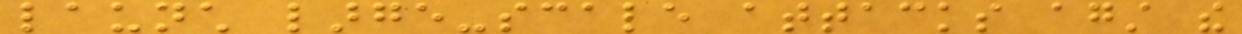launch large-scale attacks against the
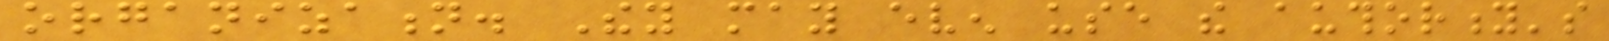organization. They may even use the authority's
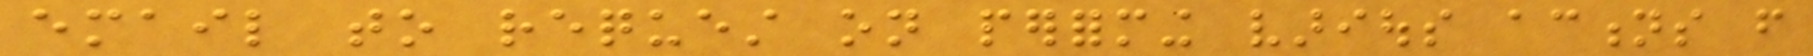email to request on performing various actions from
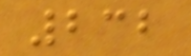232
